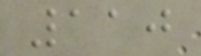110
